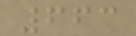663
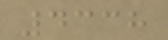4338
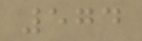574
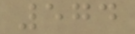574
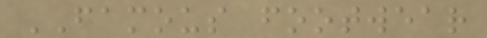FAMOUS footwear
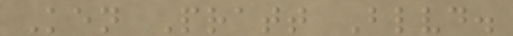Ken Pratt Blvd.
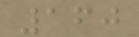160
